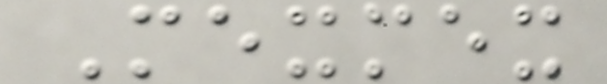Mexmex
